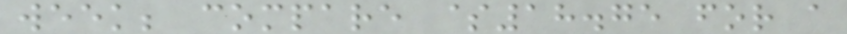week; compare $18.75 for a
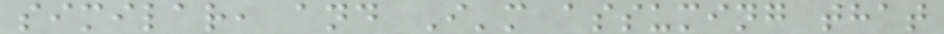similar, and I'm assuming that
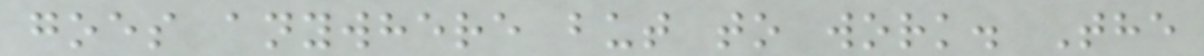goes anywhere but to work. The
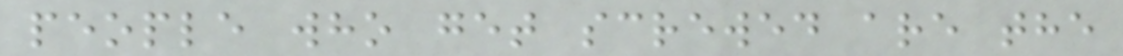people who get screwed are the
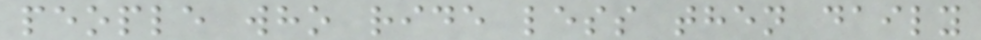people who ride less then daily
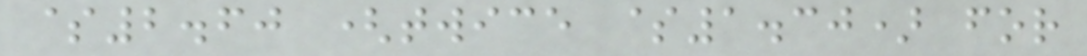$2.60 (twice $1.30) for
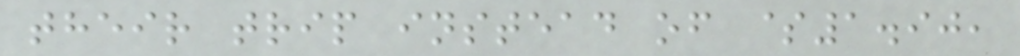their trip instead of $1.90,
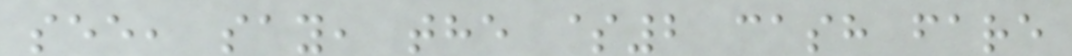see, say, the $2 cash fare
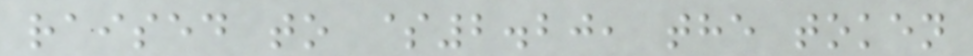raised to $2.20, the token
